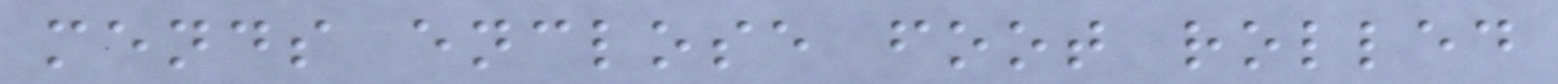mends enclose foot rolled
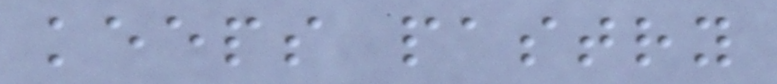keeps pastry
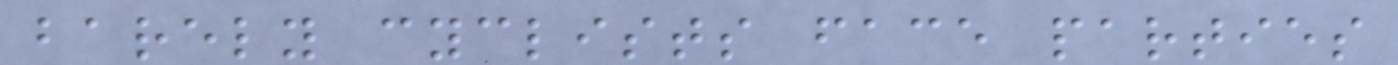barely cyclists face parties
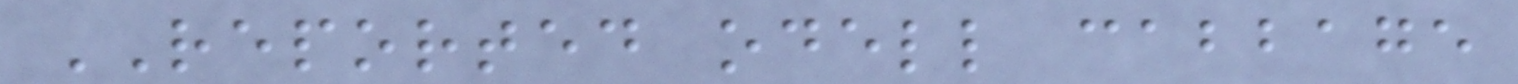REPORTED odell cabbage
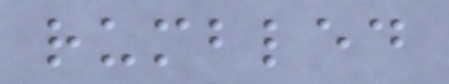rumbled
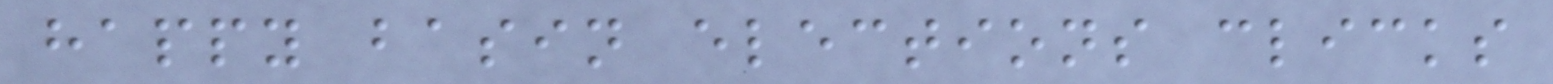happy basin elections clicks
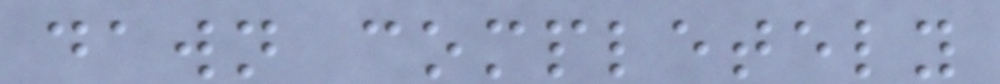dawn completely
